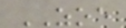ZOE
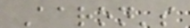Aaron's
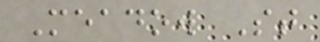Meadow St
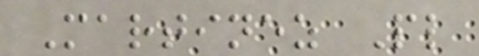Martinez Pl
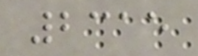2315
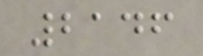2146
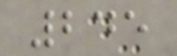245
